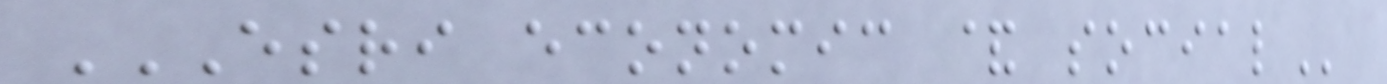ESRI ECONOMIC & SOCIAL
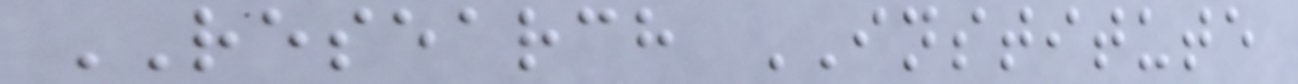RESEARCH INSTITUTE
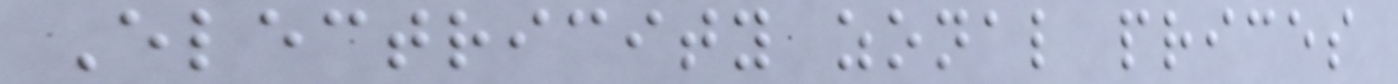Electricity zonal prices
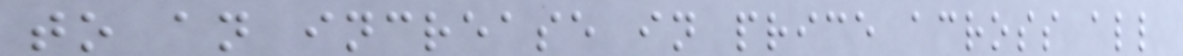to an increase in price across all
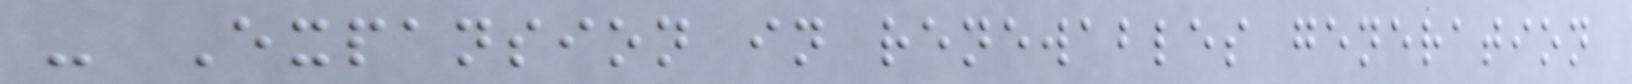- Expansion in renewables generation
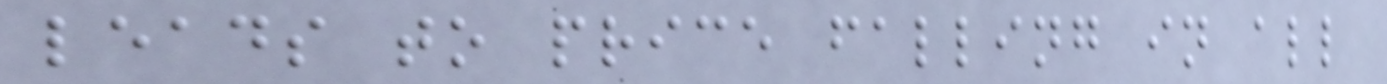leads to price falling in all
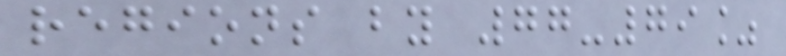regions by 77-79%
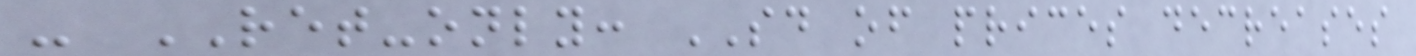- RET-only: SD of prices decreases
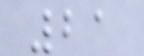21
